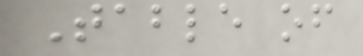Table of
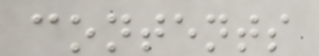contents
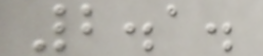2.1.
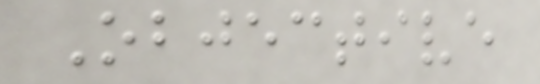Objective
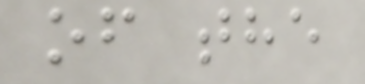of the
